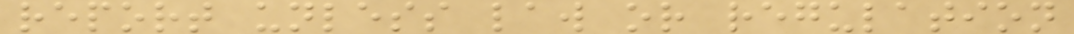report unless law or regulation
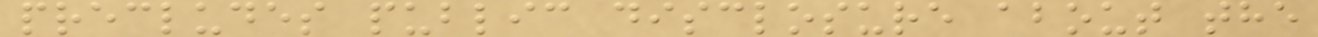precludes public disclosure about the
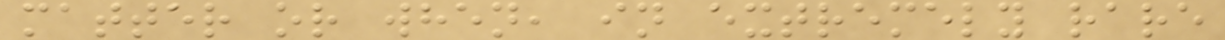matter or when, in extremely rare
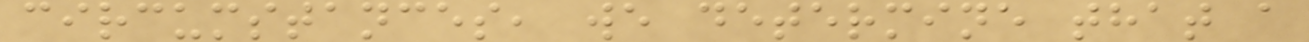circumstances, we determine that a
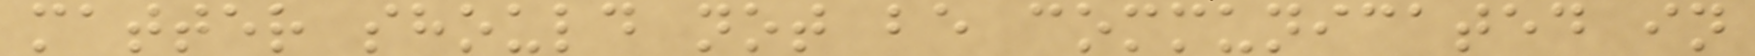matter should not be communicated in
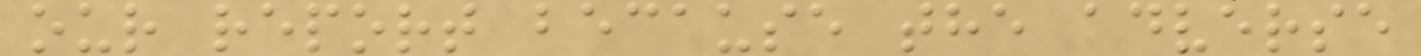our report because the adverse
